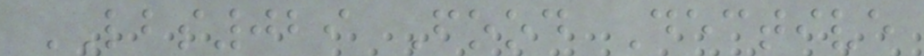LBS029 Food Dective
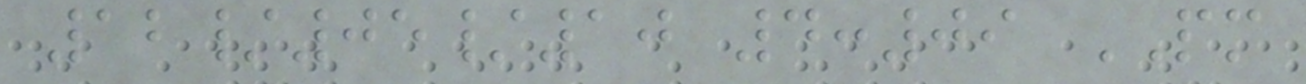12/05/10 4:09 PM
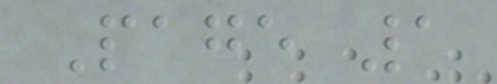Page 1
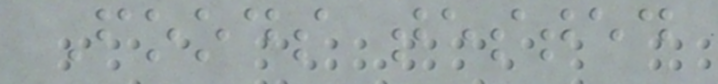Foods tested
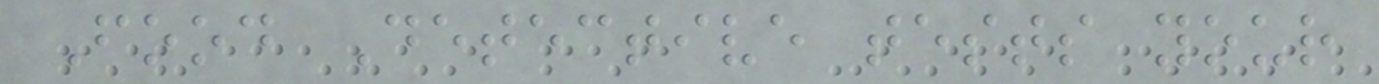Food Detective tests your
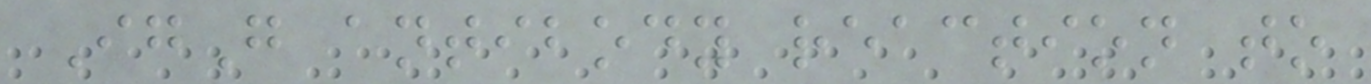IgG antibody reaction to
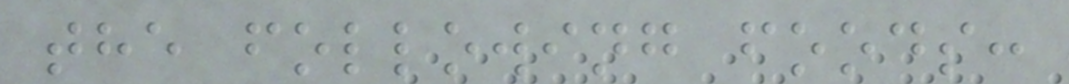the following foods:
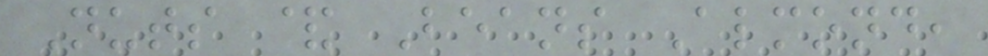Nuts & Beans Almond,
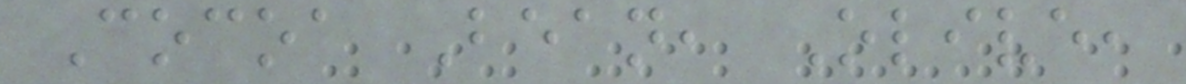Cocoa Bean, Olive,
